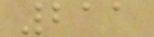211
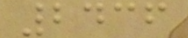2436
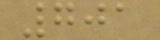701
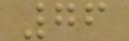76
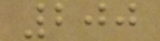200
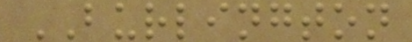BURLINGTON
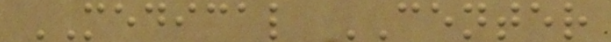MEDICAL CENTER
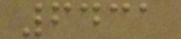6431
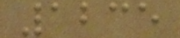1235
